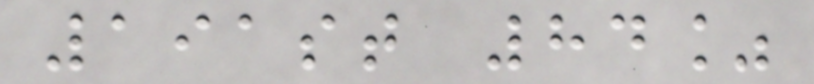191st 84%
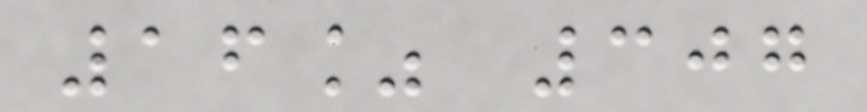16% 307
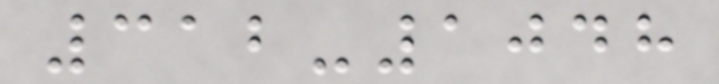312-1048
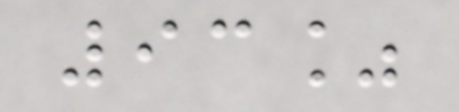93%
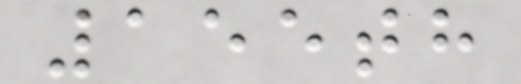155th
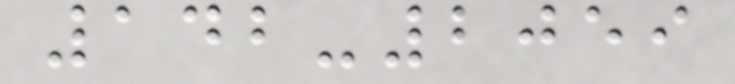142-2059
